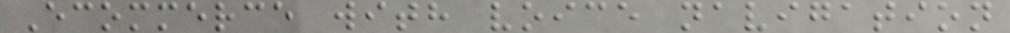Ecommerce with voice navigation
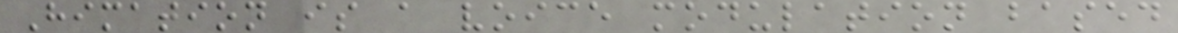Himation is a voice modulation based
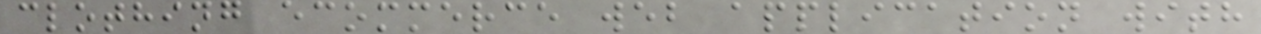clothing ecommerce web application with
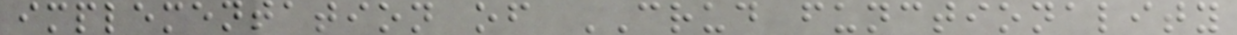implementation of CRUD functionality
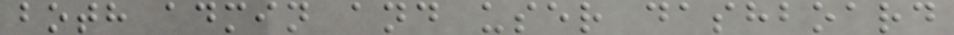both admin and user dashboard
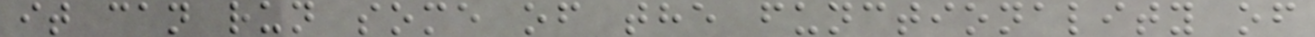it can run some of the functionality of
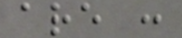are :
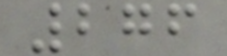276
